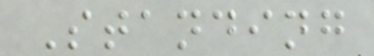Standing
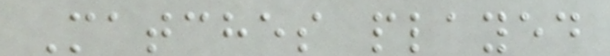Matches played
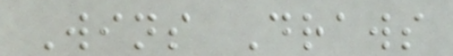Wins Draws
